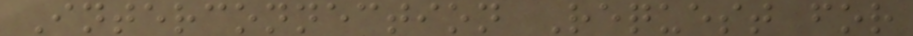Interconnection Request for
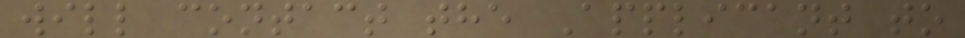will contact the Applicant to
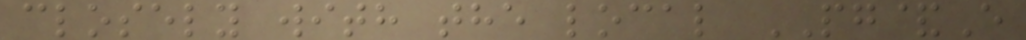closely with the local PG&E
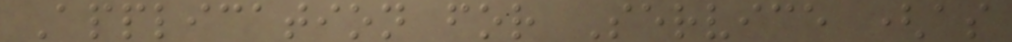Application for Service (as
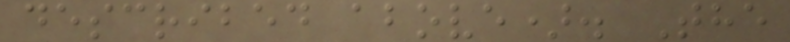described above). The
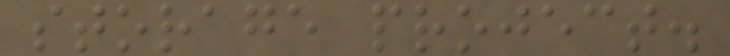storage project.
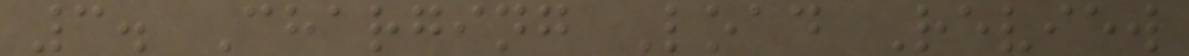3. Charging Load Review
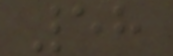58
